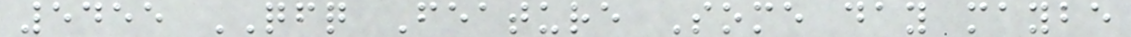5455 QFQ Feature Some day maybe
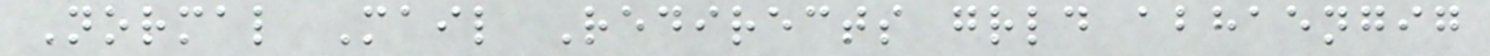Normal Mail Redirects grld abhaengig
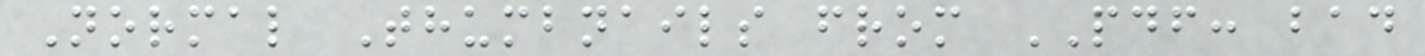Normal Thumbnails from PDF: bad
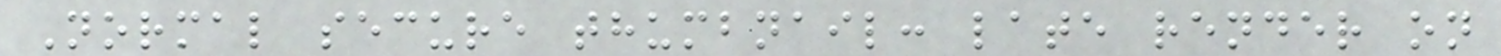Normal secure thumbnail: late render on
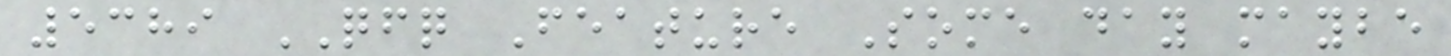5389 QFQ Feature Some day maybe
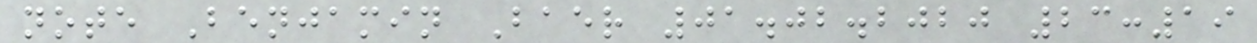note Benjamin Baer 01.02.2020 23:19
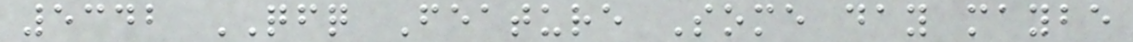5342 QFQ Feature Some day maybe
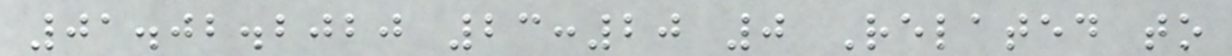01.02.2020 23:20 0 Related to
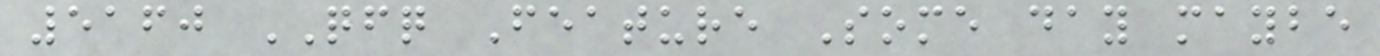5160 QFQ Feature Some day maybe
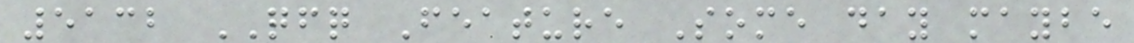5132 QFQ Feature Some day maybe
